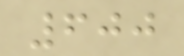600
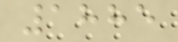1885
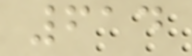614
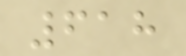618
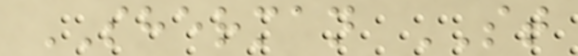SHERMAN ST
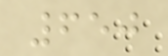650
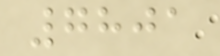7801
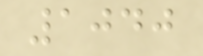1040
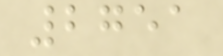2751
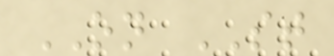ON ST
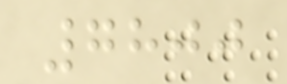7800
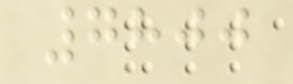7800
